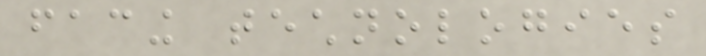facing technologies
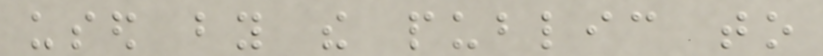used by the public to
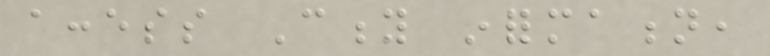access City information,
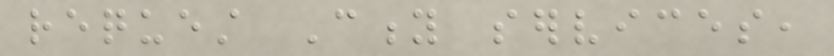request City services,
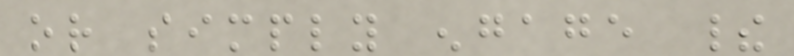or simply engage their
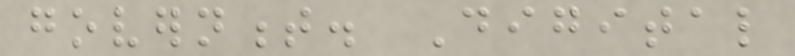government. Digital
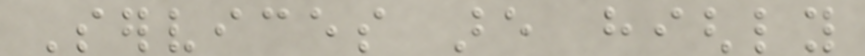Services are highly
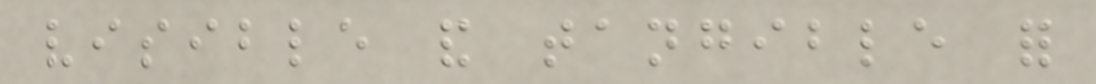visible and tangible for
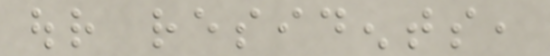our residents,
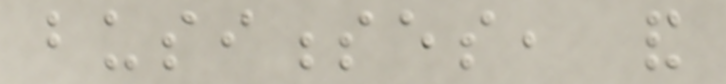businesses, and
